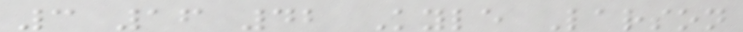3 16 42 Kyle Larson
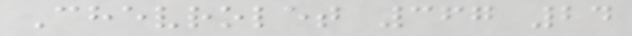Chevrolet 367 24
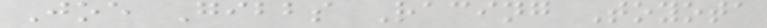Joe Gibbs Racing Toyota
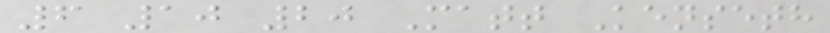6 10 20 Matt Kenseth
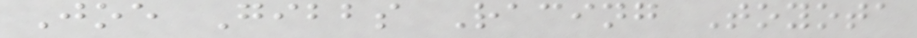Joe Gibbs Racing Toyota
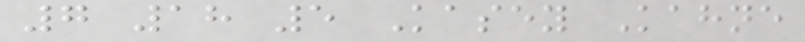7 18 5 Kasey Kahne
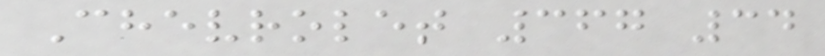Chevrolet 367 34
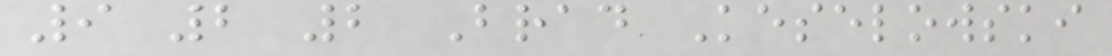9 2 2 Brad Keselowski
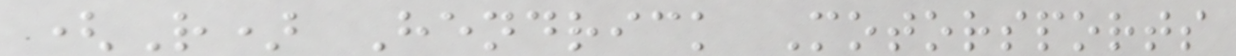(R) Hendrick Motorsports
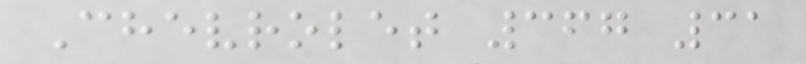Chevrolet 367 31
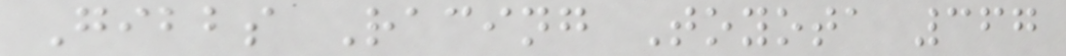Gibbs Racing Toyota 367
